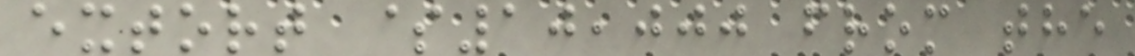extort $10,000 from the
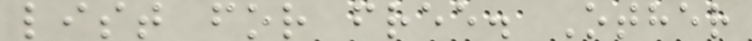list for free. Other
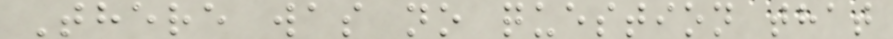There was no question that
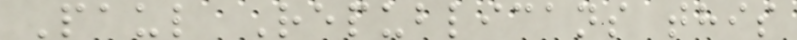Paul Republicans this
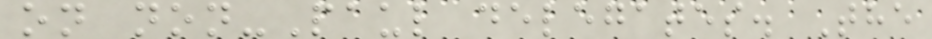on non-Paul delegates. The
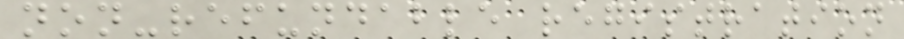non-refundable registration
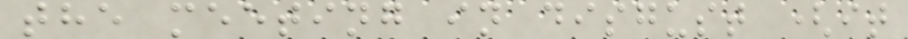the meeting in disgust (it
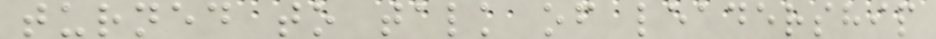turned to talk of leadership
